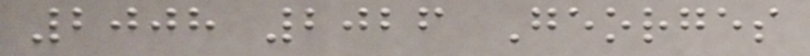2008 2026 Georges
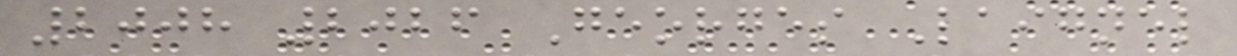2008 2026 Georges Laignel
